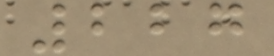227
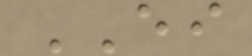EI
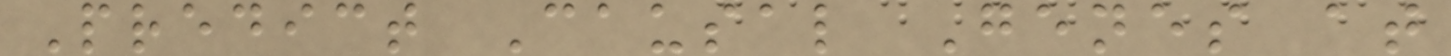Predict Causal Genes at
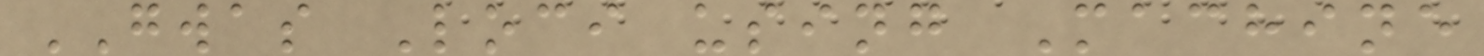GWAS Loci using Machine
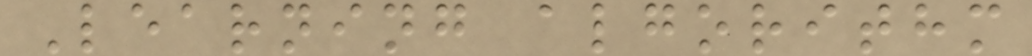Learning algorithm
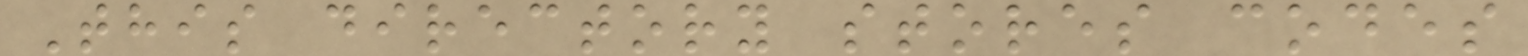This directory stores codes
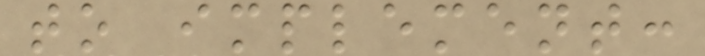to implement:
